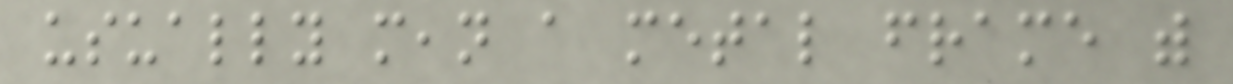usually mean a metal frame with
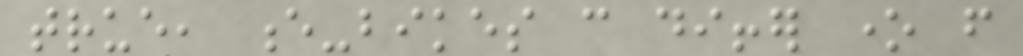true, e-bikes can differ one from
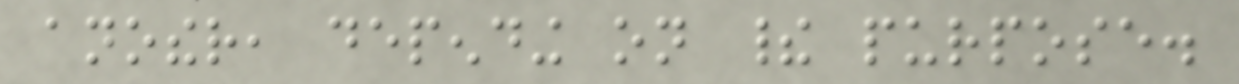another, depending on their purpose.
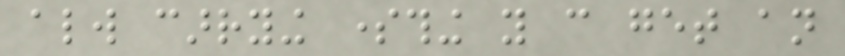always carrying something you can get an
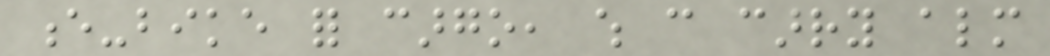e-bike for cargo, which can carry almost
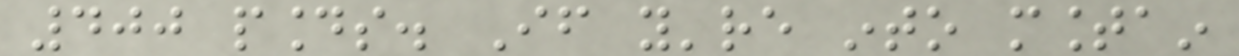400 pounds. If you're into mountain
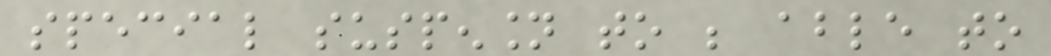special suspension to be able to
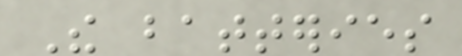The batteries
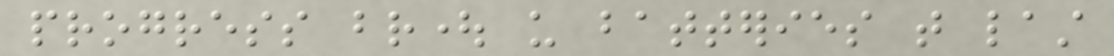progress brought us batteries that last
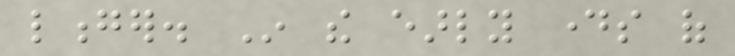longer. In the early days of
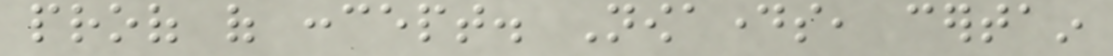proof of concept. Nowadays, certain
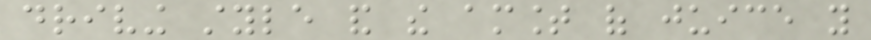driving style and the amount of juice you
